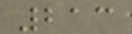213
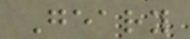Geary
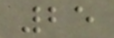25
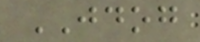JDOG
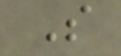S
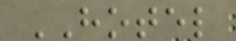HOTEL
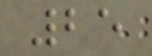25
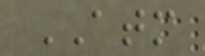ATM
